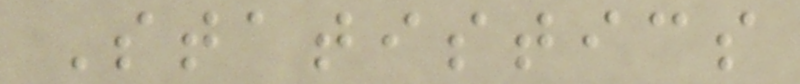Statistics
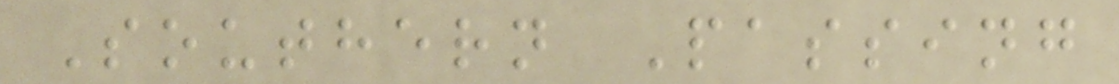Southern Passing
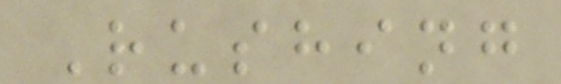Rushing
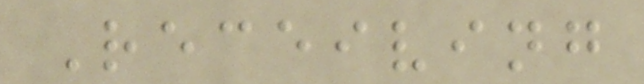Receiving
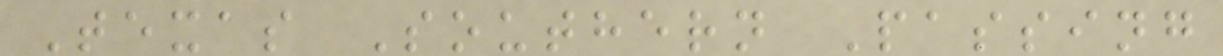Texas Southern Passing
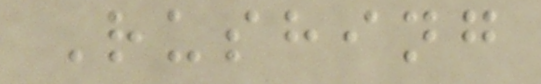Rushing
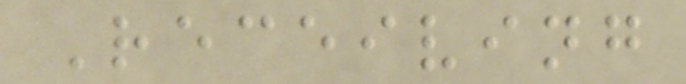Receiving
